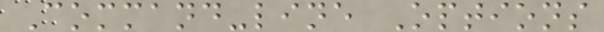Command-line Options
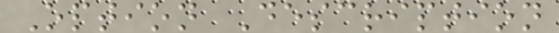Option Description
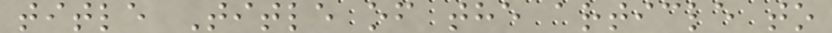title Title of the article to
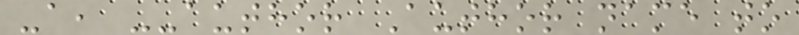-a, --author Author name to
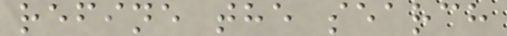refine the search
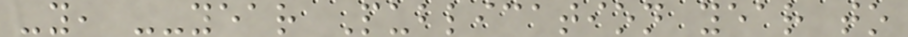-y, --year Publication year to
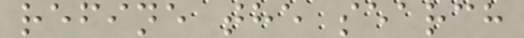refine the search
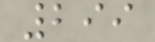299
